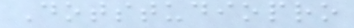Dotstudiopro
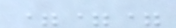===
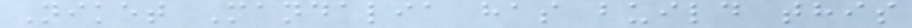Niket Mandalia has build this
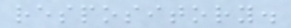respository.
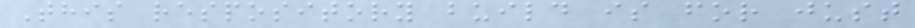This respository build is for just
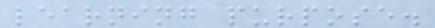learning purpose.
